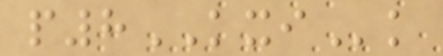p8KXIk
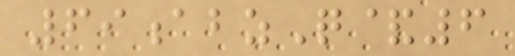69abzQ&6
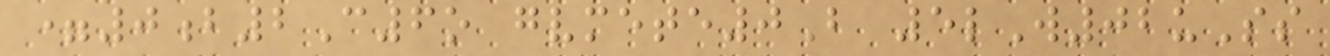=0b2C6o gvmete0B 5lW02uSs
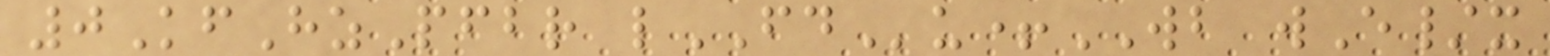0KfHzPfbr lFDu+WB wE/x
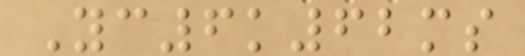Yc6k62ms
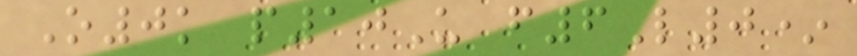O0k p10U f6L0*
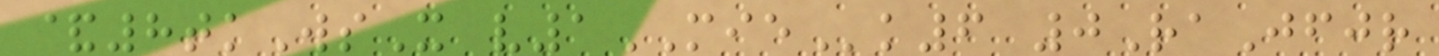&8tkWsX v1MIEk6 0RaJfjr
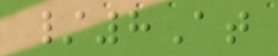/8At
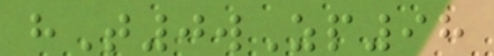hT0wZp98
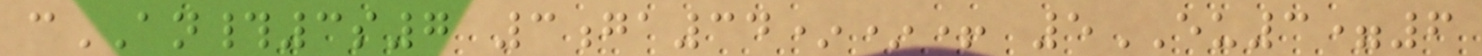cAN#3s7 3ga34**+ 5EU3=6
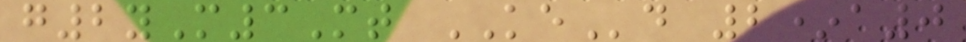g2yM3Mt KEd 2*a0
